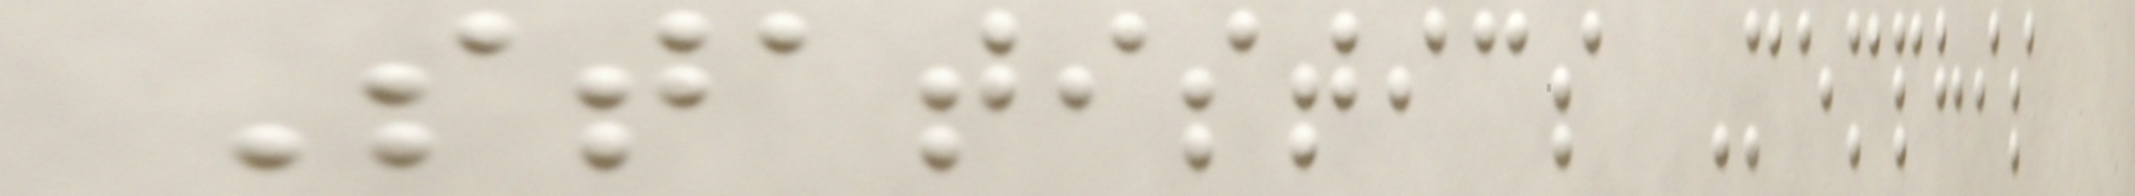Statistics Memphis
